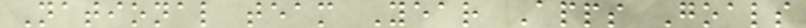National team Year Apps Goals
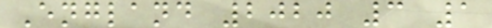England 2020 3 1
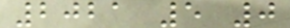2021 5 0
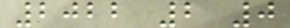2022 2 0
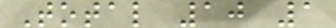Total 10 1
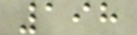198
